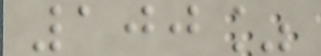100%
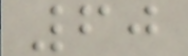60
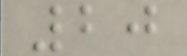20
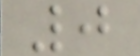0
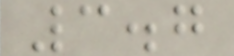3.7
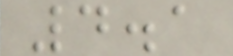4.1
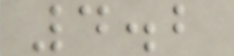4.2
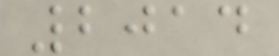2014
